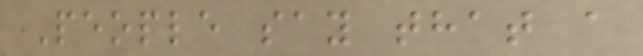People say that a
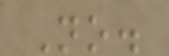No.
